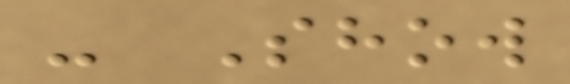- Show
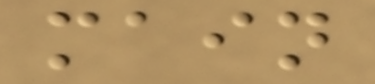main
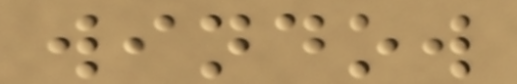window
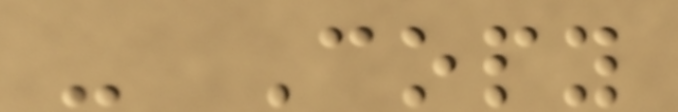- Copy
